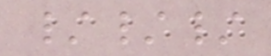///
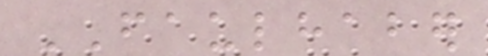FAULHABER
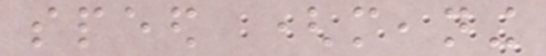speed (meaning
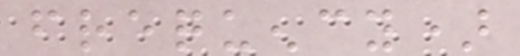frequency)
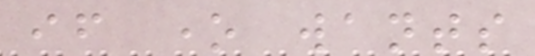if one wants
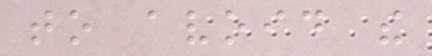to avoid the
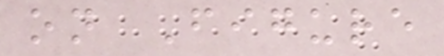on Figure
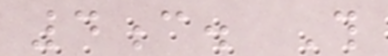4c. This
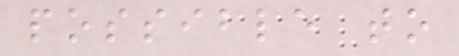possible to
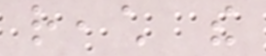reach the
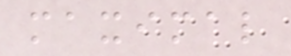maximal
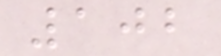102
